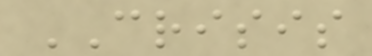CRISIS
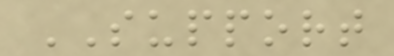SUPPORT
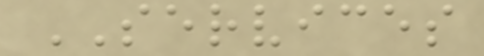SERVICES
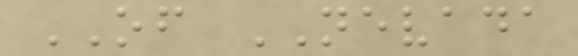OF NEVADA
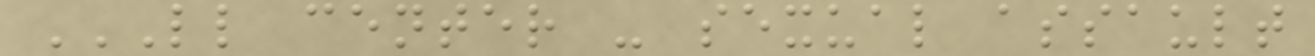LL CENTER - SEXUAL ASSAULT
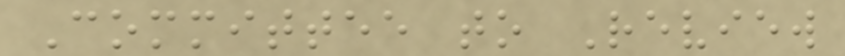Committee to Review
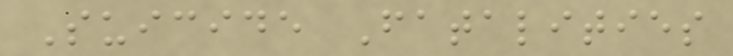Suicide Fatalities
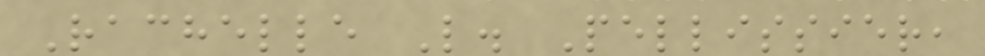Rachelle L. Pellissier,
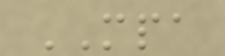MPA
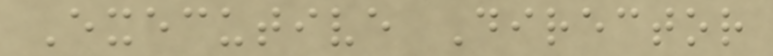Executive Director
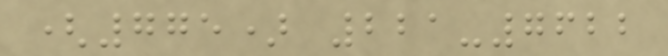(775) 221-7622
